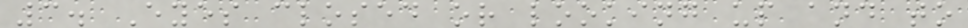3. Eyes closed or looking up and to
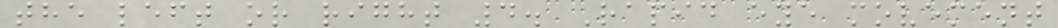the left or right 4. Rapid eye movement
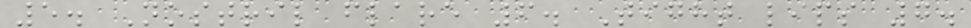5. Nostril flare 6. Tight lips 7.
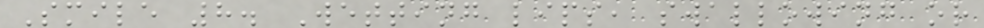Smile 8. Wetting lips, swallowing or
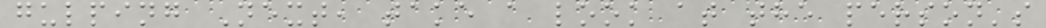gulping Next, take a look at the person's
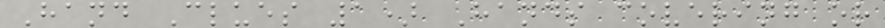Hand Clues 1) Hands covering or
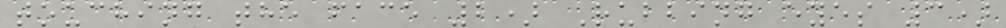touching the face 2) Rubbing eyes 3)
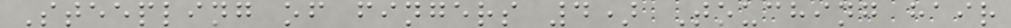Steepling of fingers 4) Touching hair
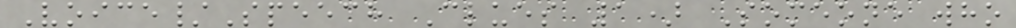Voice/Speech Clues 1) Someone who
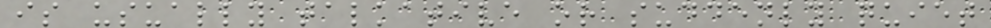is usually talkative or suddenly quiet
